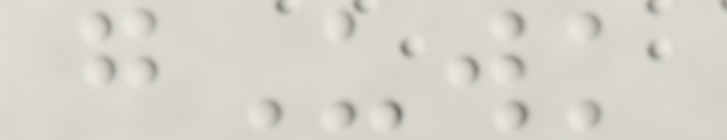gUwk
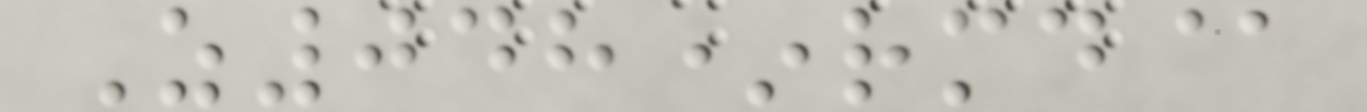Z048*rmd@
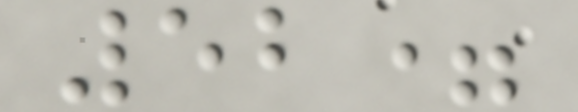52=
